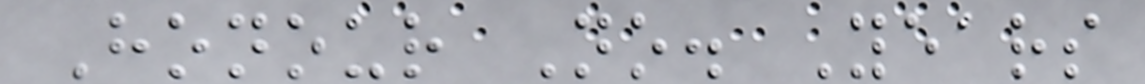Honour No. Years
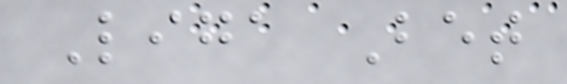Liga Bet
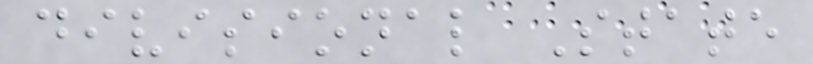divisional State
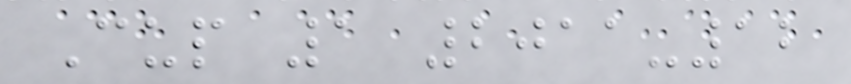Cup 1 2011-12
